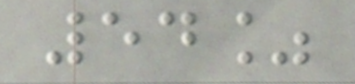54%
